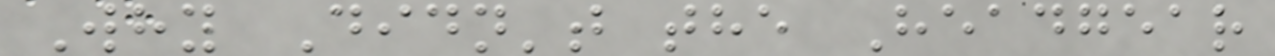Why Didn't the Headgear
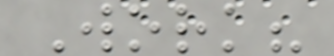Work?
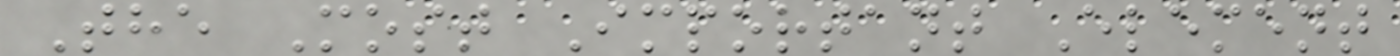The Most Important Element
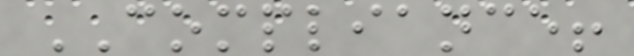COMPLIANCE!
